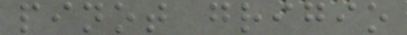pinot grigio
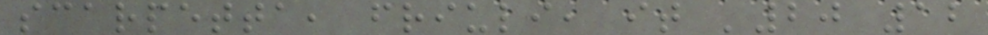scarpetta, friuli, it '20 12
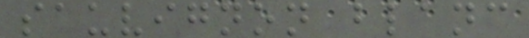sauvignon blanc
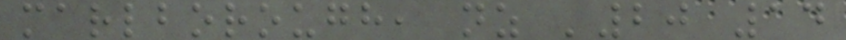marlborough, nz '20 14
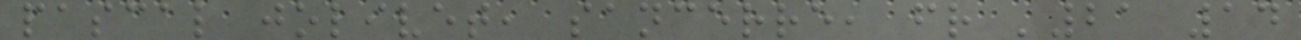pascal jolivet, sancerre, fr '21 14
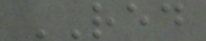RED
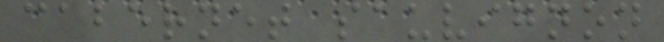cabernet sauvignon
